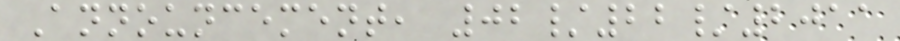Announcement, 02/22/2011
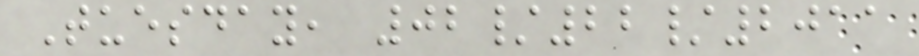Tuesday, 02/22/2011
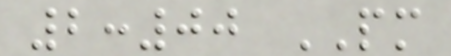2:00 PM
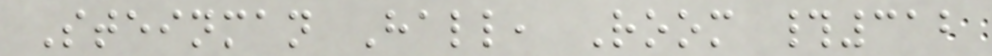Steinman Hall, Room #312
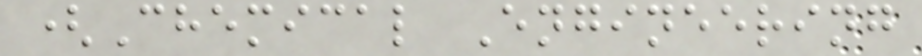(Chemical Engineering
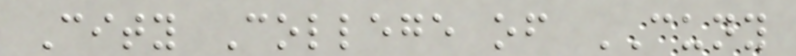City College of CUNY
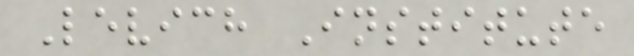Levich Institute
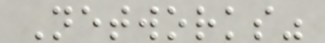Networks"
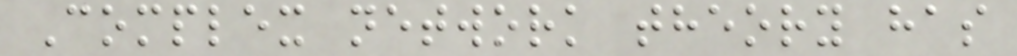Complex network theory has
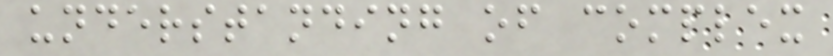understanding of complex
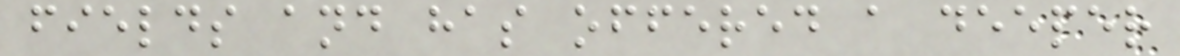fields and has offered a deeper
